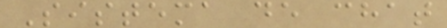Sistema de chat
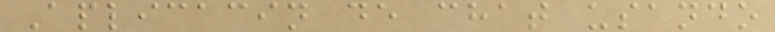Aplicacin de chat usando
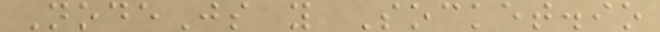NodeJs y Socket.io
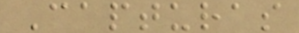Capturas
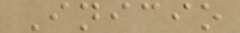Inicio
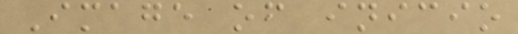Image of inicio
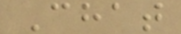Chat
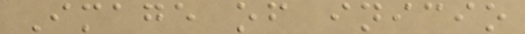Image of inicio
